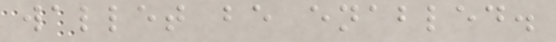wallet be enabled.
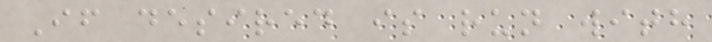If desired is run with
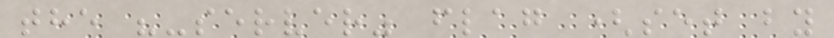the "-server" flag (set by
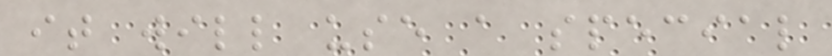it will use a special
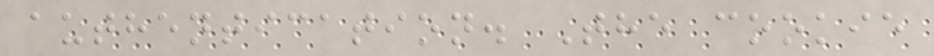authentication. The cookie
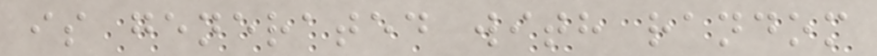is generated with random
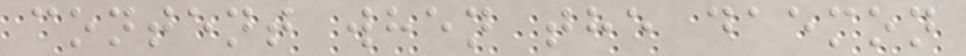content when the daemon
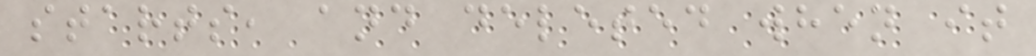starts, and deleted when it
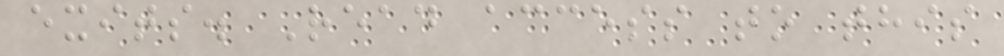exits. Read access to this
